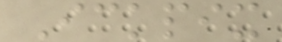Ickpix
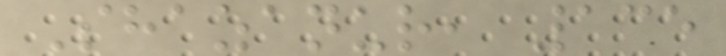Shazanur, 135
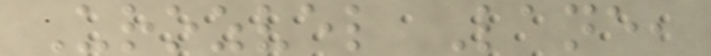Urozvel Lane,
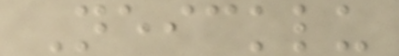Neicklu
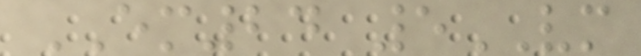EM24 5VM
